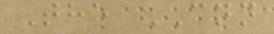The CNN
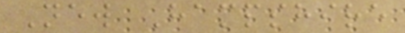New Hampshire
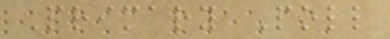Primary Poll
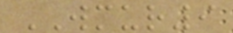WMUR9
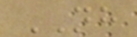NH
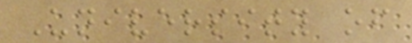University of
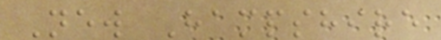New Hampshire
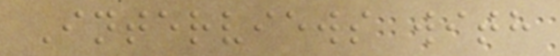Interviews with
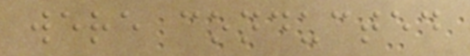were conducted
